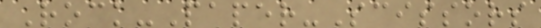Rock-Paper-Scissors
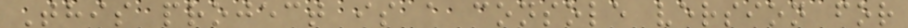This project is a console version for
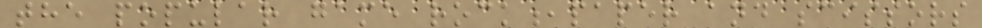the popular game rock,paper and scissors
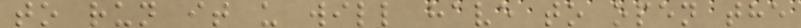to run it u will have to open the
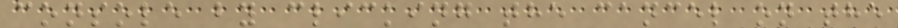console by clicking the cancel on the
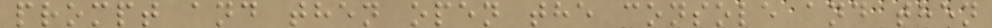prompt and then open the console and then
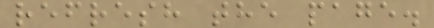refresh the page.
